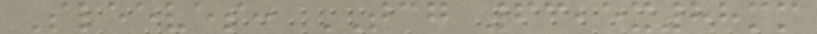Sleeves: TCG 63,5x88mm
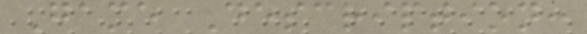Game Description:
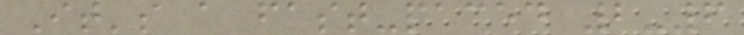It's a fast-paced 2-6
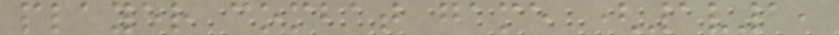player combat game (1v1,
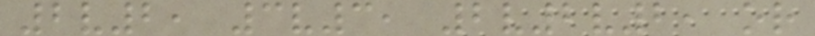2v2, 3v3, 2v2v2, or
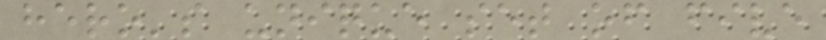hero's unique set of five
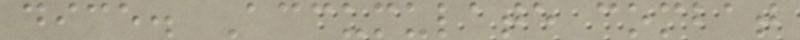dice. Accumulate combat
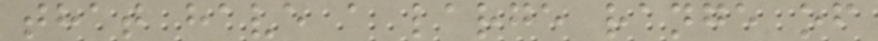that have a large range of
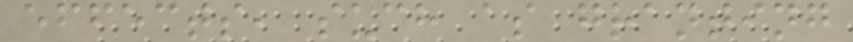effects, such as granting
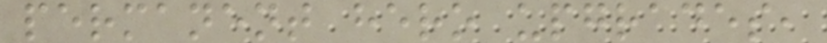permanent hero upgrades,
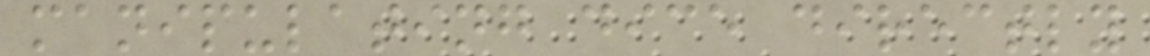manipulating dice directly
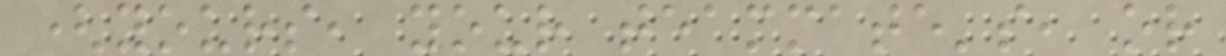(yours, your teammate's, or
